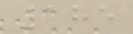185
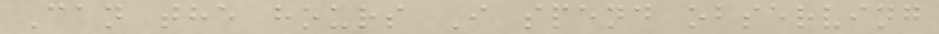Can the hours I spend observing
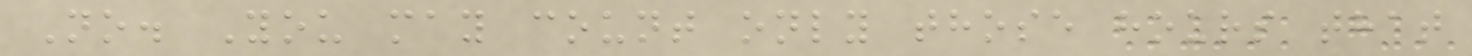No. You may count only those hours that
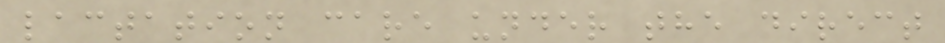lactation care under the direct
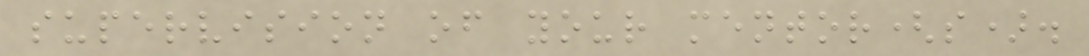supervision of your mentor(s).
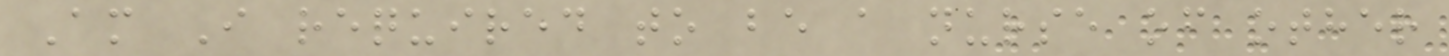Am I required to be a nurse of other
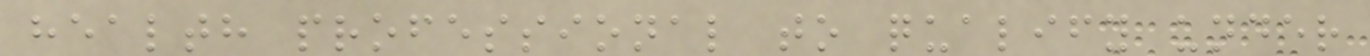health professional to qualify under
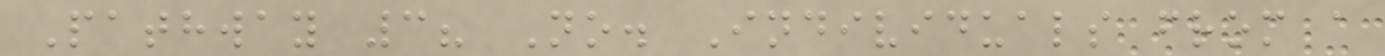Pathway 3? No. Individuals from a
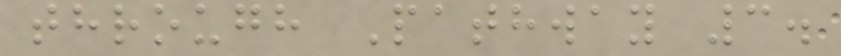through Pathway 3.
